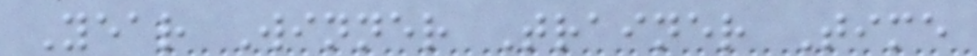Year Winner Trainer Time
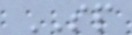SP
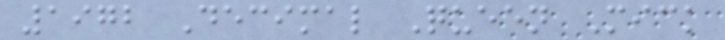1972 Decimal Queen Mick
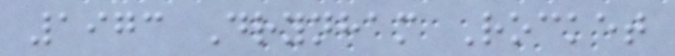1973 Drynham Rocket
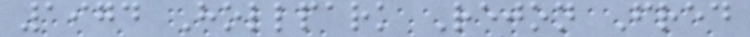1974 Hollpark Rejon Fred
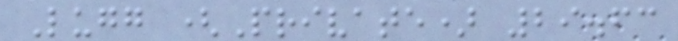Lugg (Private) 29.63
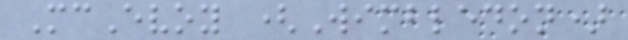McEvoy (Wimbledon)
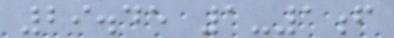29.45 1-1f
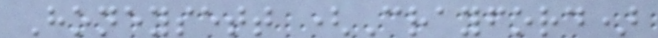Honeysett (Crayford)
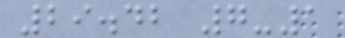29.42 7-1
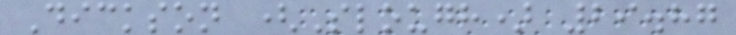Dickson (Slough) 29.87
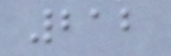212
